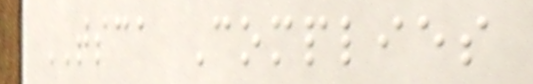TSCA Complies
